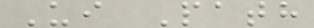Ui Path
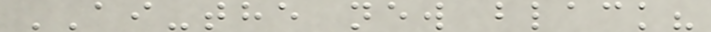AI-the new black?
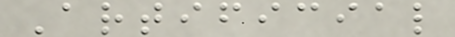Artificial
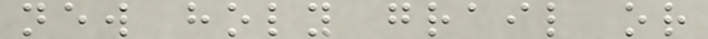new holy grail or
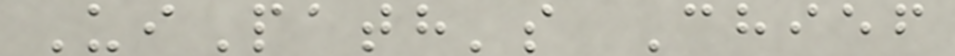UiPath's Chief
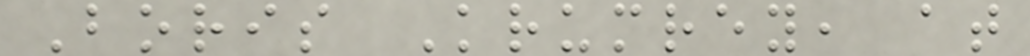Boris Krumrey, at
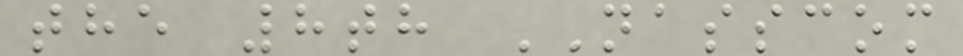the 8th NASSCOM
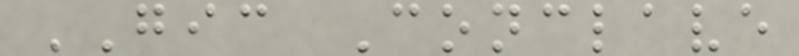GIC Conclave
